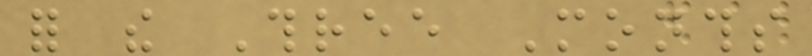for the Three Months
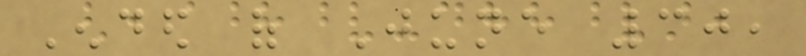Ended of June 30,
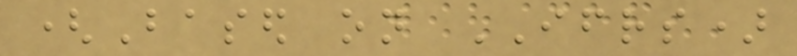(Based on IFRS)
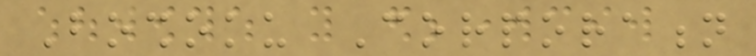Boshoku Corporation
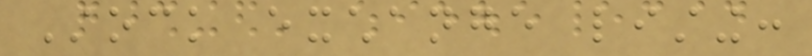Stock exchange listing:
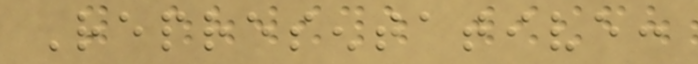Representative:
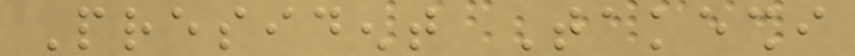President Takeshi
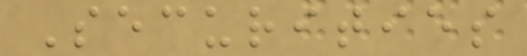Securities
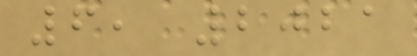6, 2021
